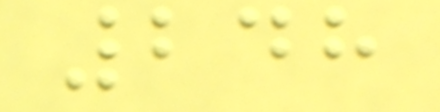248
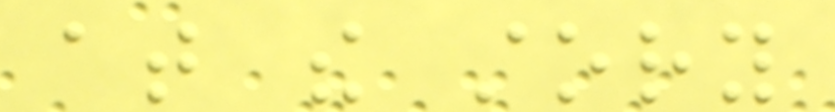at the story
